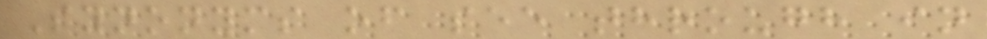Synonyms of see through in
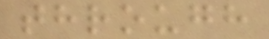through
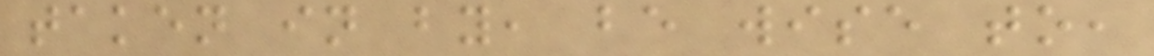taken in by, be wise to,
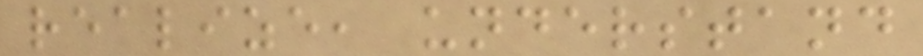realize, understand
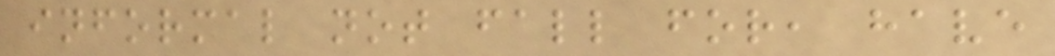informal not fall for, have
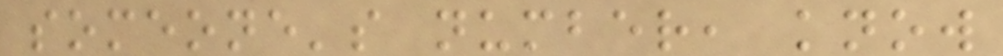someone's number, know
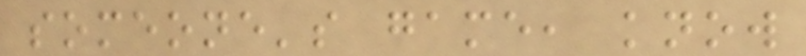someone's game, know
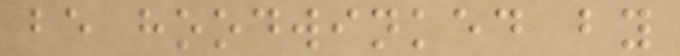be hoodwinked by
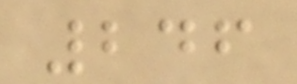246
